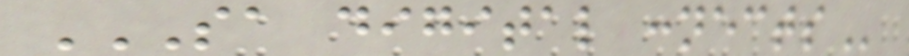SA DIGITAL CONNECTS
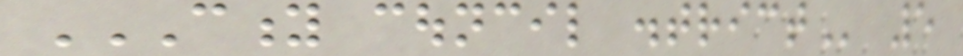CITY COUNCIL DISTRICT 5
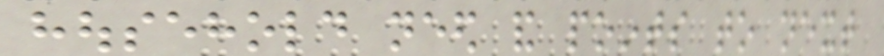household need and points to next
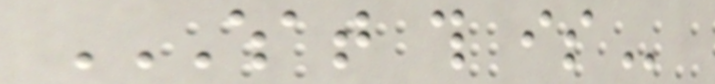WHAT THIS IS
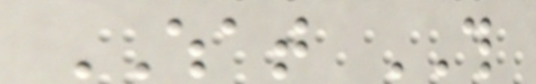WHAT THIS
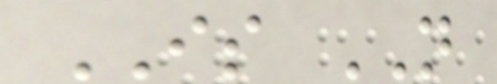IS NOT
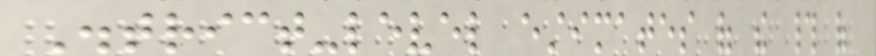District-level estimates of the # of
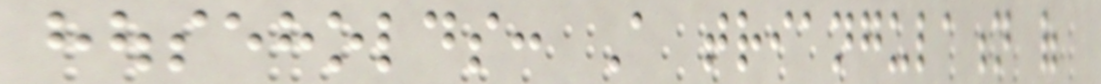households: A triangulation of
